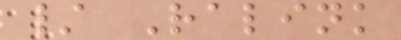/ Ralink
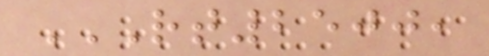RT2500,
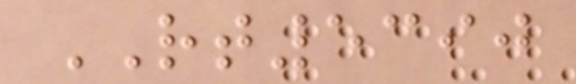RT5390
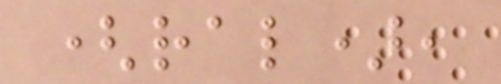(ral),
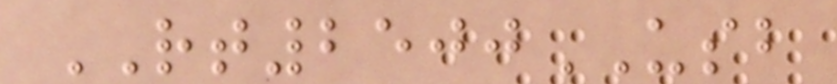RT2500USB
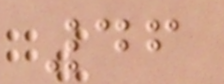46
